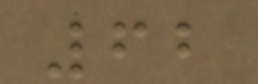62
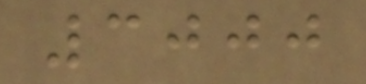3000
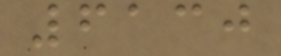6130
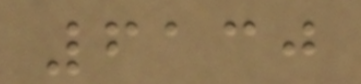6130
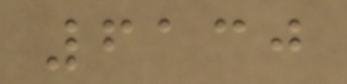6130
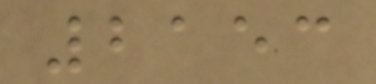2153
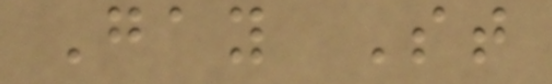Gay St
